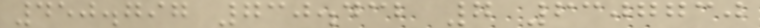450.797 730.432 7 6307730
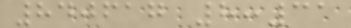840617 8:31
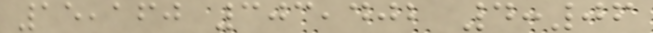15,160 303,402 4:06
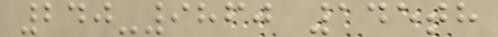240-9860 145th
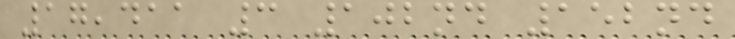17,411 3 102nd 152nd
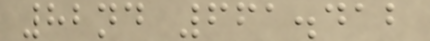82nd 661.412
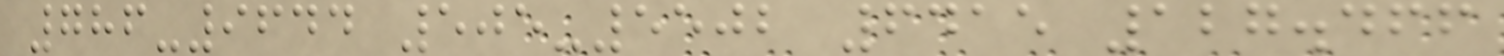786-9644 505-5502 6415 127.466
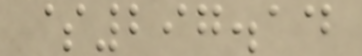$297.14
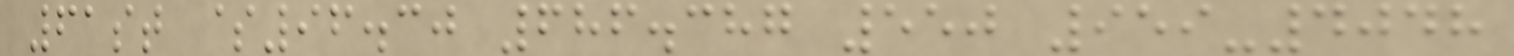61st $96.30 686.387 550 959-4048
